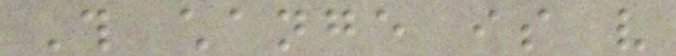This change is very
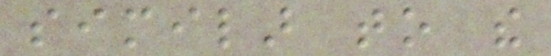similar to the
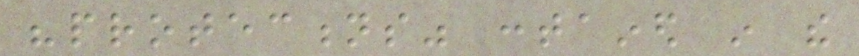"protections" contained in the
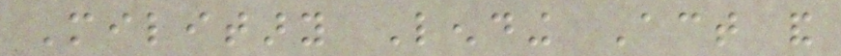Military Lending Act and
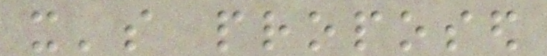it's proposed
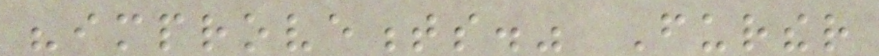"improvements." Further
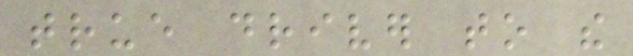true driver to the
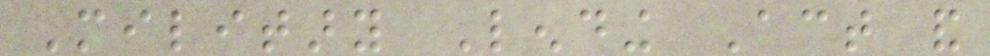Military Lending Act and
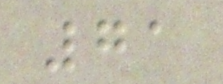71
